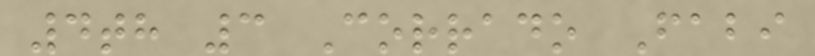4th 3 Corrado Fabi
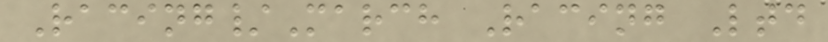Racing/March Racing Ltd
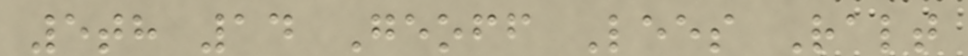5th 14 Geoff Lees Ralt
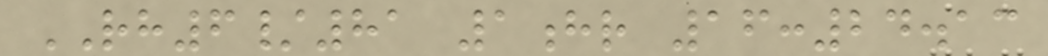RH6/81 1hr 16:24.13
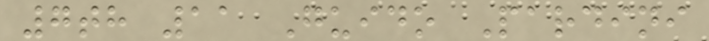7th 11 Guido Pardini
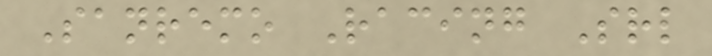Sanremo Racing Srl
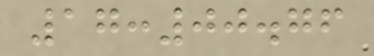17:00.76
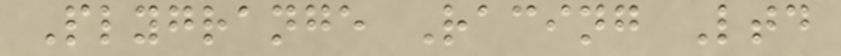Plygrange Racing Ltd
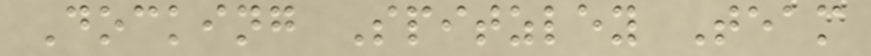Docking Spitzley Team
